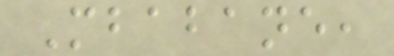Mbabane,
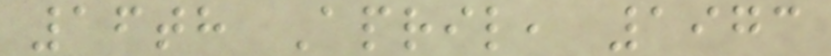16th April, 1973
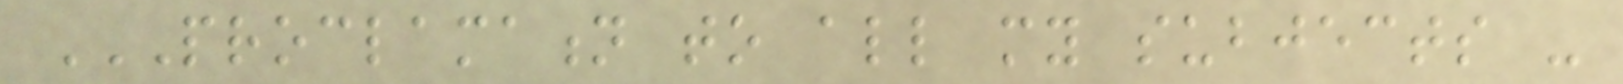PROCLAMATION TO ALL MY SUBJECTS -
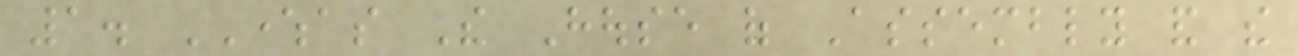1. WHEREAS The House of Assembly and the
